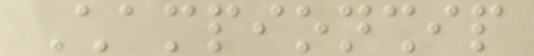Championship
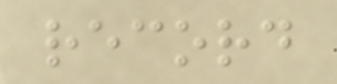record
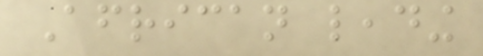African leading
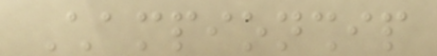Championship
